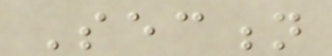Section
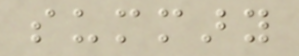summary
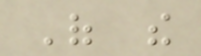Of the
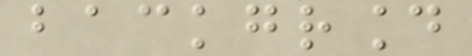background
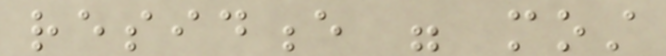residence were most
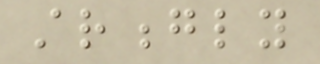strongly
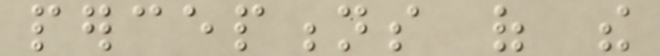perceptions of the
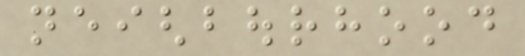neighbourhood
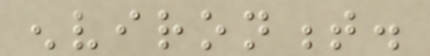environment.
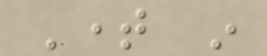Time in
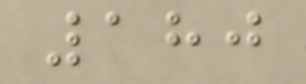180
